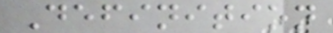Definition
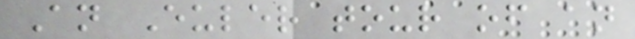An Euler tour of an
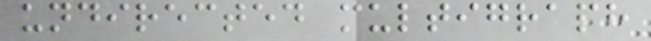undirected multigraph
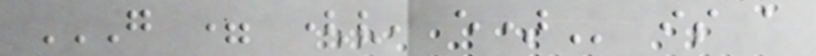G = (V, E) is a
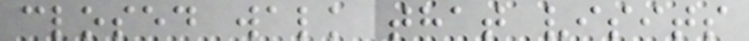closed walk that visits
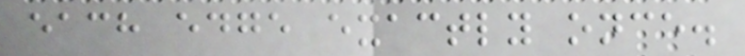each edge exactly once.
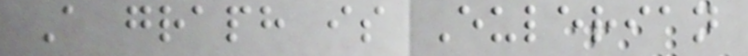A graph is Eulerian
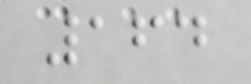164
